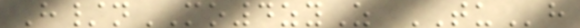H/nMO4zyZ TUh
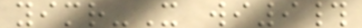yimr-X wi9#
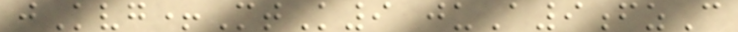jKvg+MtK9 juA9fzC
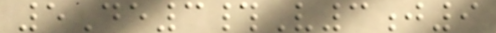5De3#V3j9
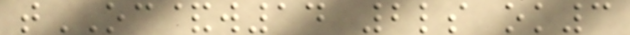tOC&w14 2ls ok3
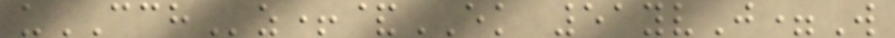uCCHz+&EK 51yvJ=W
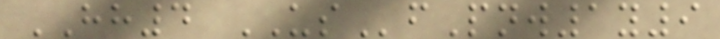HH4 USfPnw1y9
